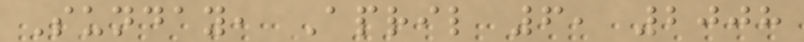Sunday, April 6, 2008
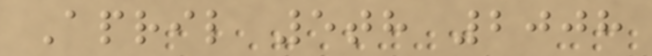April 5th 2008
